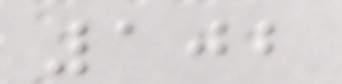102
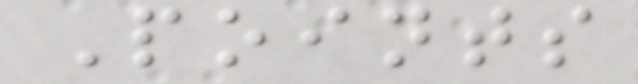Points
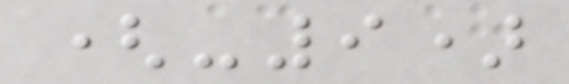(-9)
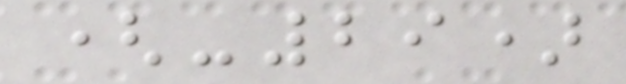(-29)
